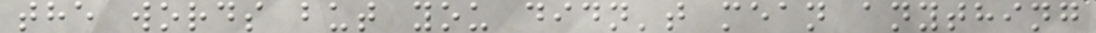the words but you didn't mean anything
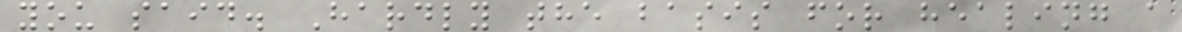you said. Hardly the basis for healing a
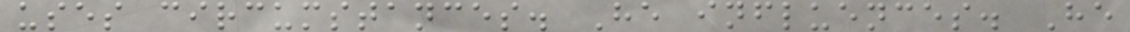uses circumstances. He influences. He
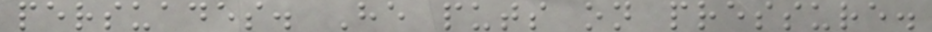persuades. He puts on pressure.
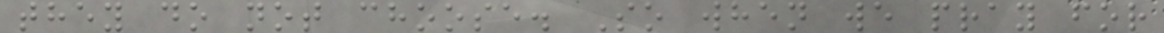they do not choose. So when we pray for
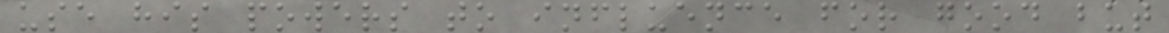use his powers to influence for good but
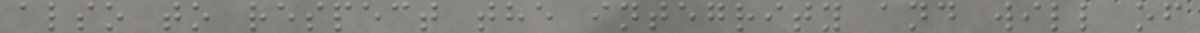also to respect the integrity and will of
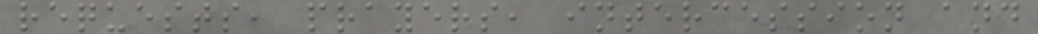requests, prayers, intercession and
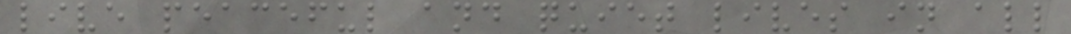live peaceful and quiet lives in all
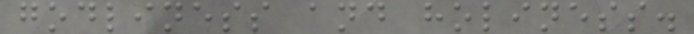godliness and holiness.
